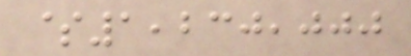$1,230,000
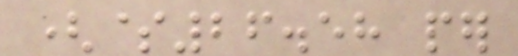($26.58 per
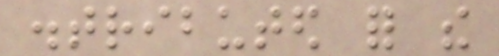distributed for the
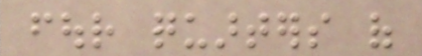four quarters of
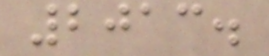2013.
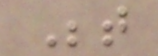Between
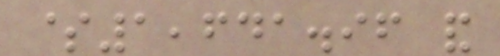$1,641.96 and
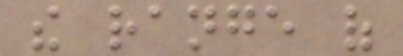the range of
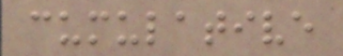cumulative
